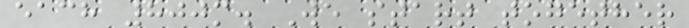each 800m. We start together
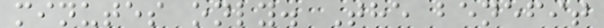minutes only. The benefit
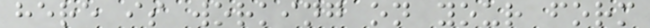here is working on your form
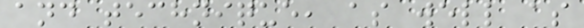and technique, as well as
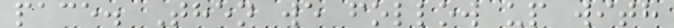pace. Then we follow up with
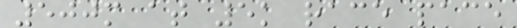500m at 5k race pace
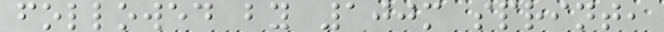followed by 100m sprint,
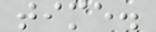time.
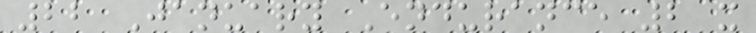22 January Endurance 2 x
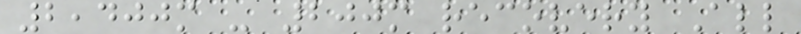2,400m - 200m recovery All
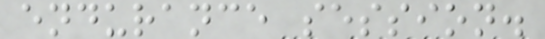endurance session.
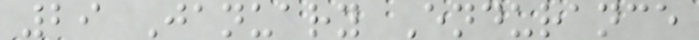29 January Endurance
